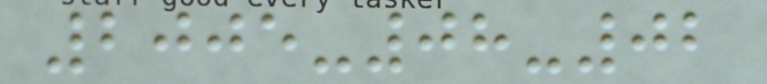2005-08-02
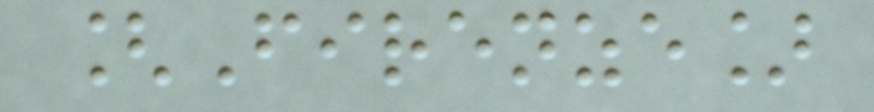[Firenze]
